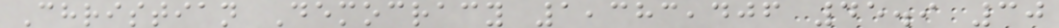Christian Democracy 1,383,406 45.9 30
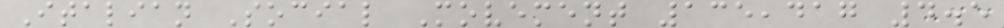Italian Social Movement 135,417 4.5
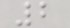2
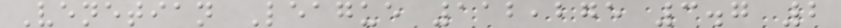Venetian League 112,275 3.7 2
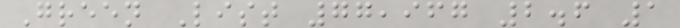Green List 77,967 2.6 1
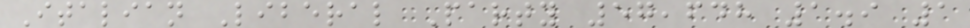Italian Liberal Party 57,648 1.9 1
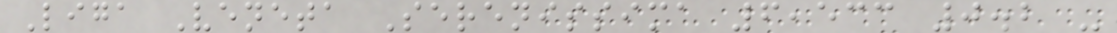Liga Veneta Serenissima 6,533 0.2 -
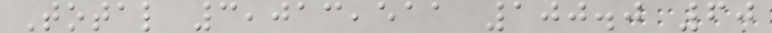Total 3,013,511 100.0 60
